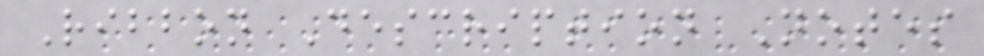Ribbon Description Notes
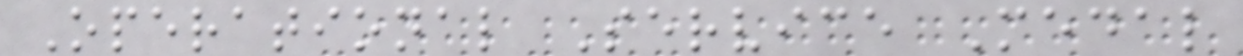Operational Service Medal
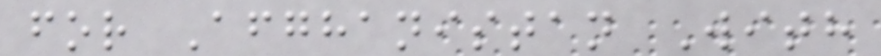for Afghanistan With
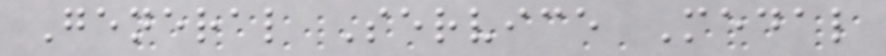General Service Medal
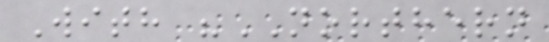With "NORTHERN
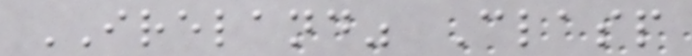IRELAND" Clasp
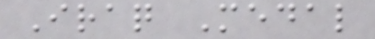Iraq Medal
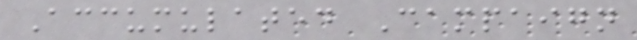Accumulated Campaign
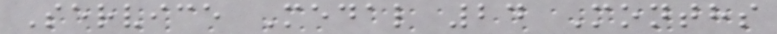Service Medal 24 Months
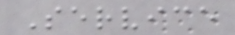Service
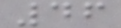46
